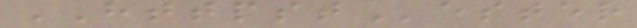HTTPSTester
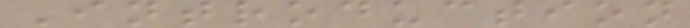Introduction
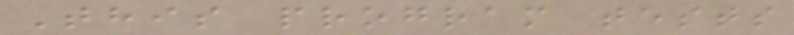This program tests
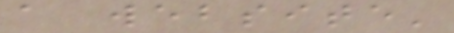a website'
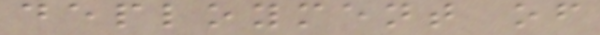deployment of
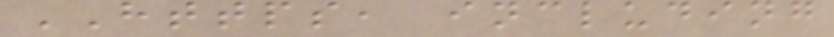HTTPS, including
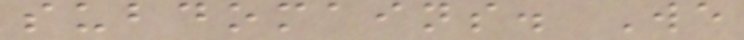subdomains. We
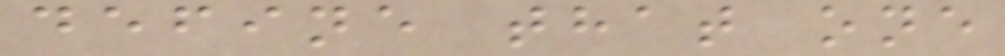define that one
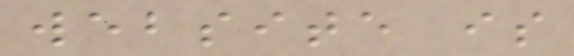website is
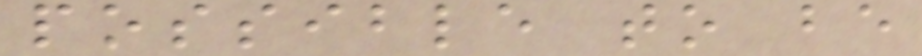possible to be
